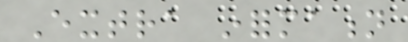Extra information
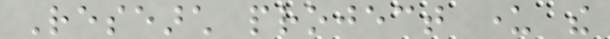Research project under the
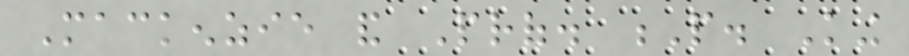Mackenzie and Prof. P. King
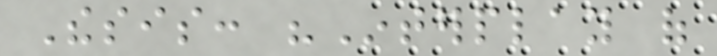Thesis: "Interplay of
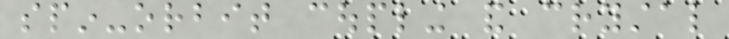spin-orbit coupling and crystal
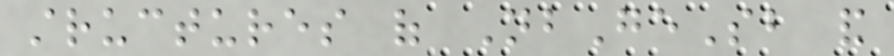structures of NbGeSb and
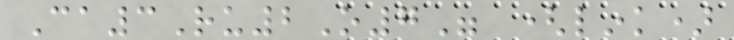Ca3Ru2O7" (link)
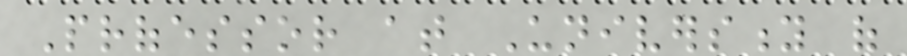Professor at University of
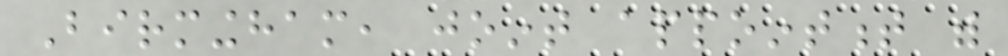Birmingham, joint appointment with
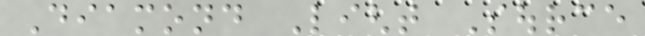Diamond Light Source
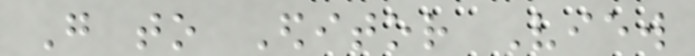Go to Editor View
